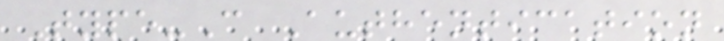Type-C Authentication
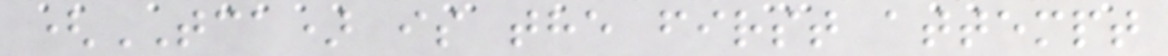(TCA) is the first attempt
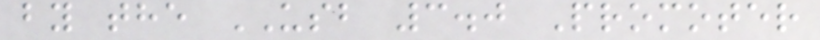by the USB 3.0 Promoter
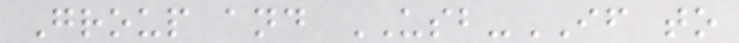Group and USB-IF to
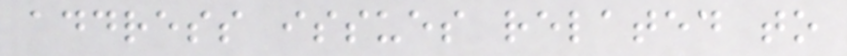address issues related to
